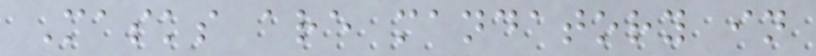Masks are mandatory in
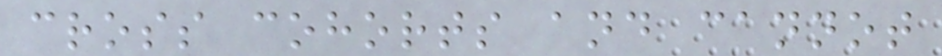cross cohorts and cannot
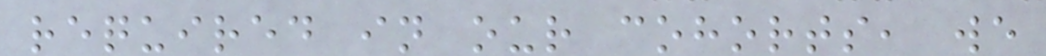required in our cohorts, we
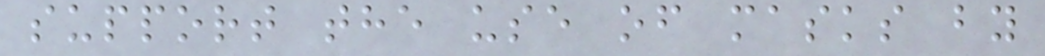support the use of masks by
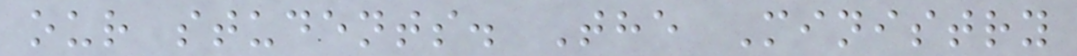our students. The Ministry
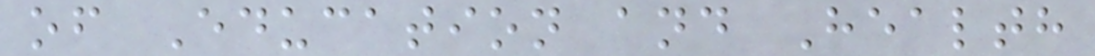of Education and Health
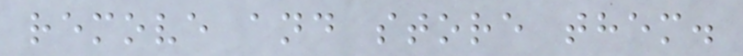remove and store them.
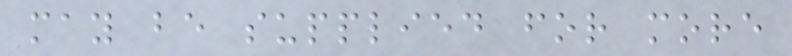may be supplied for more
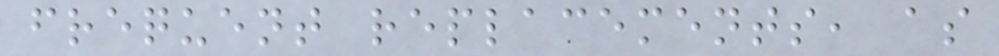frequent replacements, as
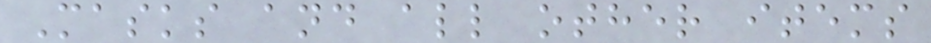Masks and all other items
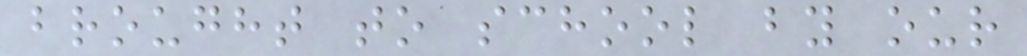brought to school by our
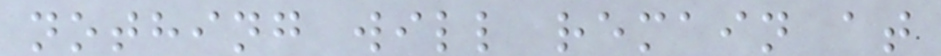nothing will remain at
